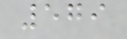579
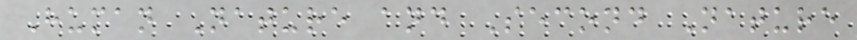Human Nature and Second Nature
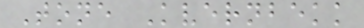Tone Kvernbekk
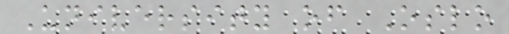University of Oslo
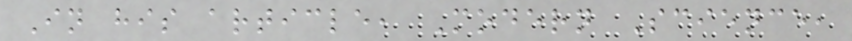In his article, Modern Science,
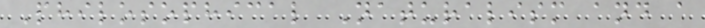Philosophical Naturalism and a
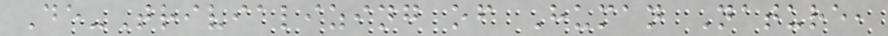De-Trivializing of Human Nature,
